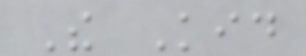The Kid
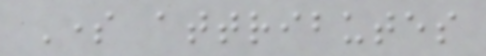Some attributes
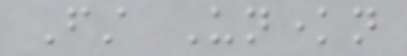First Unknown
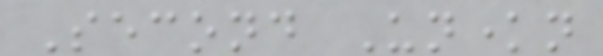Second Unknown
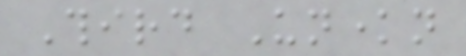Third Unknown
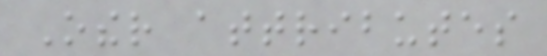Other attributes
